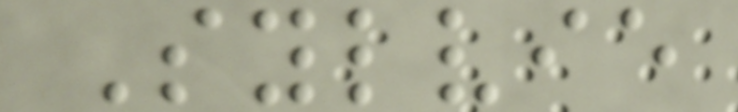Sylvie
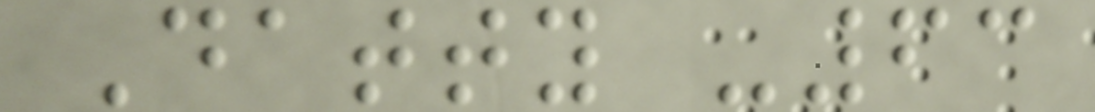Datty -63
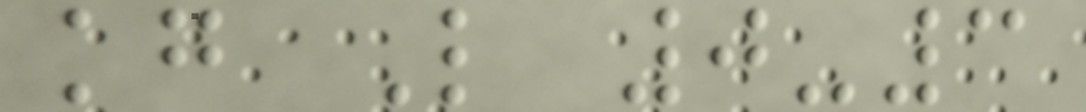kg L 0-3
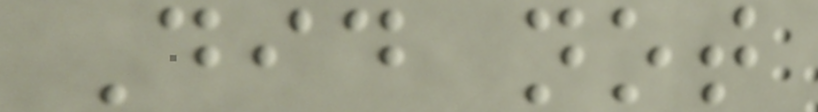Did not
